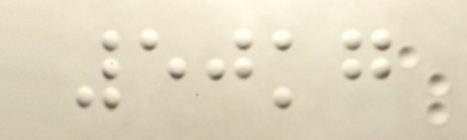50kg
